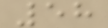58
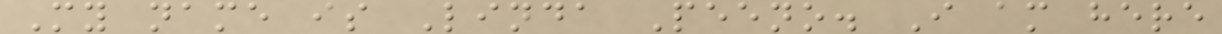My name is Linda Peeno. I am here
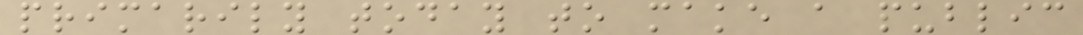primarily today to make a public
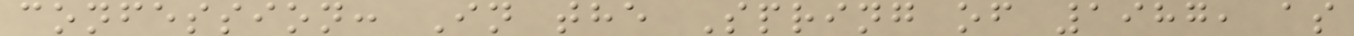confession: In the Spring of 1987, as
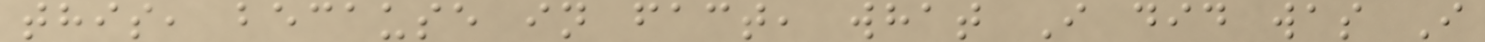this, because in fact, what I did was I
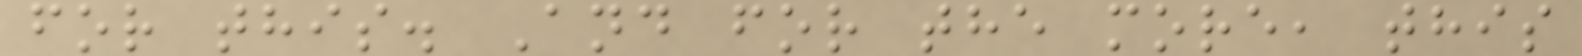for this. And for the more, this
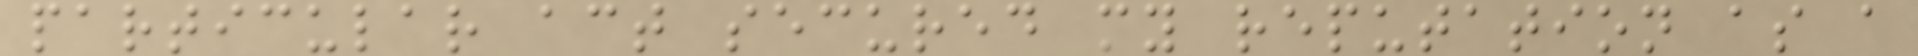particular act secured my reputation as a
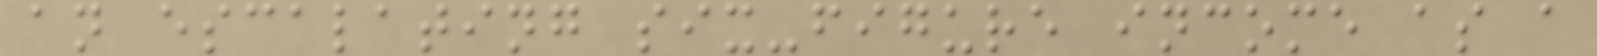an escalating six-figure income as a
